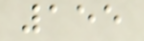155
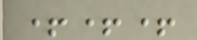+++
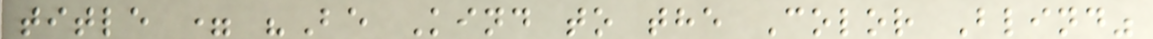title = "Be Kind to the Color Blind"
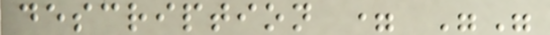description = ""
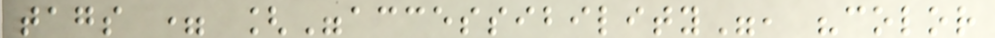tags = ["accessibility", "color
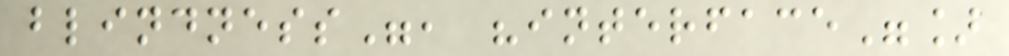blindness", "interface"]
